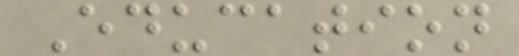Education
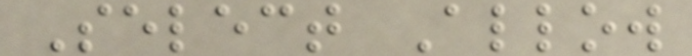Select Allow
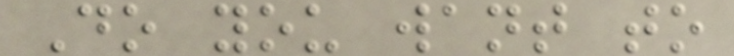Do you want to
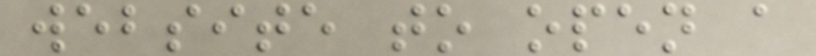website to open a
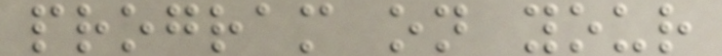program on your
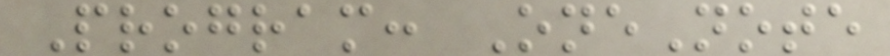Program: OneNote
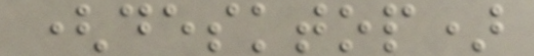(desktop)
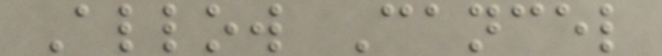Allow Cancel
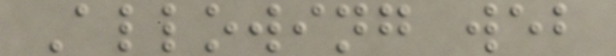Allowing web
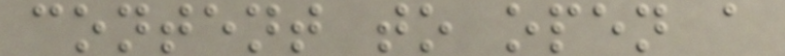content to open a
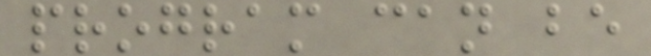program can be
